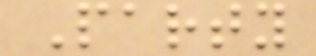Party
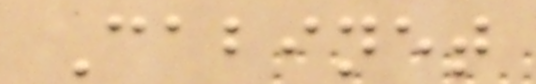Cabinet
